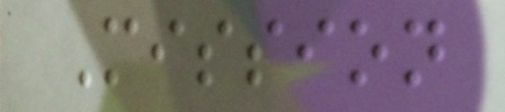Mission
